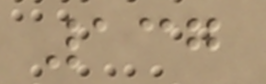137
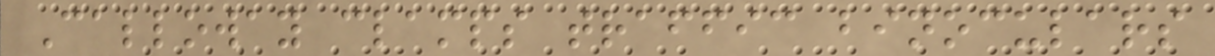Calloway clamps traffic binoculars
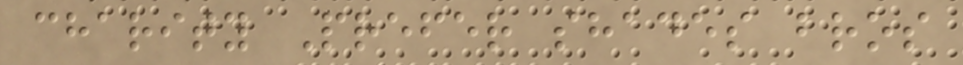charity Prefer shades bros
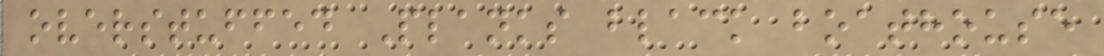overstuffed Planks black boathouse
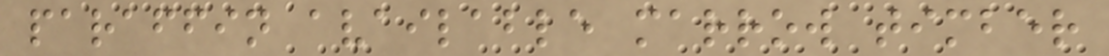paraffin available marrow timber
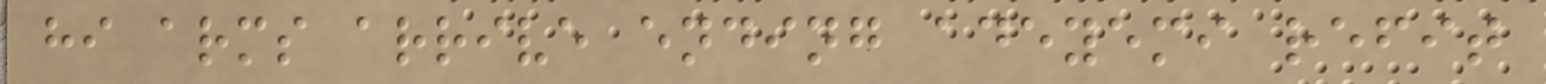hi arms arrive ending adeyemi refit
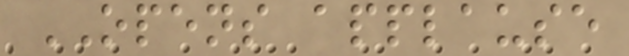OPENS applause
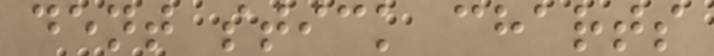dent stick charts
